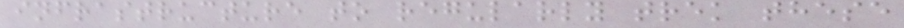infrastructure to regularly trek these
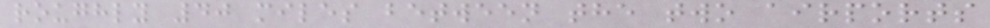roughly 40 miles between the two airports
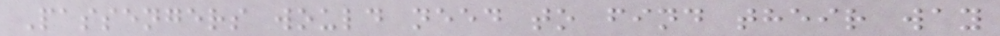Passengers would need to find their way
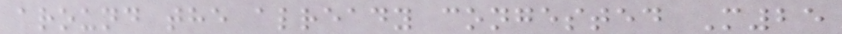around the already congested M25
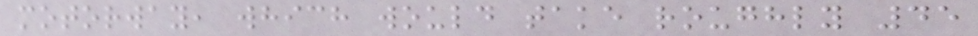motorway, which would take roughly 45
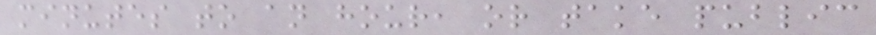minutes to an hour, or take public
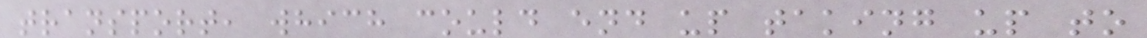transport, which could end up taking up to
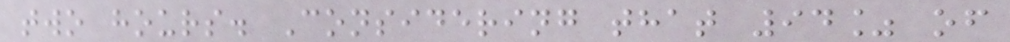two hours. Considering that 94% of
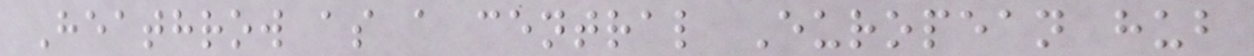Heathrow as a central European hub
